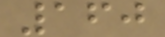160
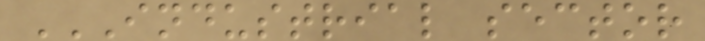INDUSTRIAL SECTOR
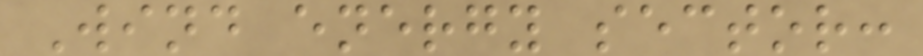Wind energy sector:
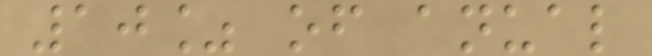10% of anual
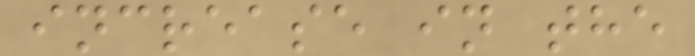increase in the
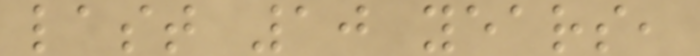last 10 years,
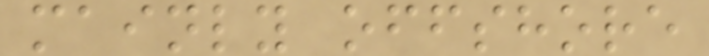mainly offshore
